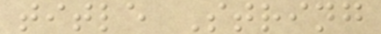title String
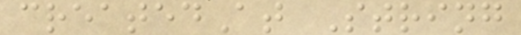createdAt String
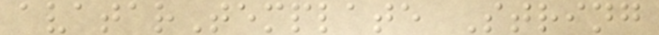avatarTemplate String
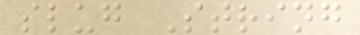slug String
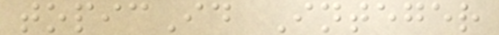topicId Integer
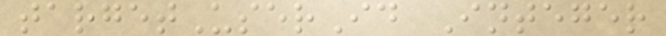targetUserId Integer
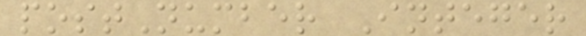postNumber Integer
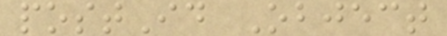postId Object
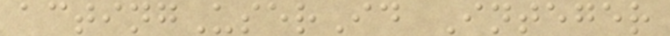actingUserId Integer
